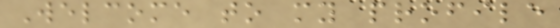Welcome to my profile
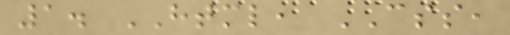1. HTML, CSS,
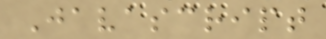Javascript
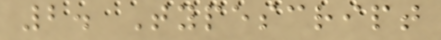2. Typescript
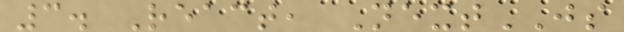3. React, NextJS
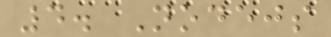4. Nodejs
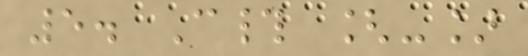5. C# [-]
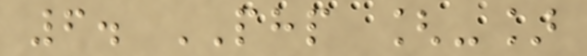6. PHP [-]
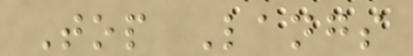Top Langs
